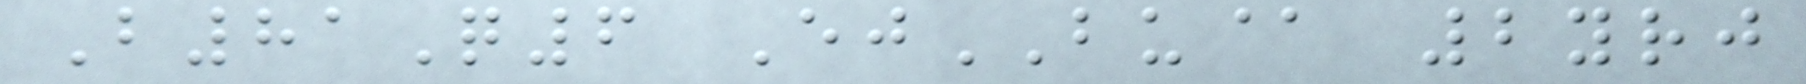B81Q6 EjBU@ 2yrj
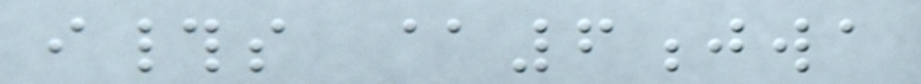i#s @6jwa
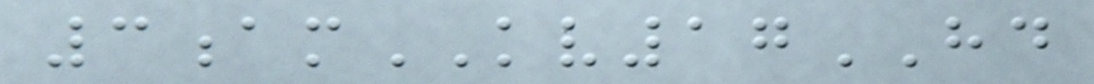3amKV17HD
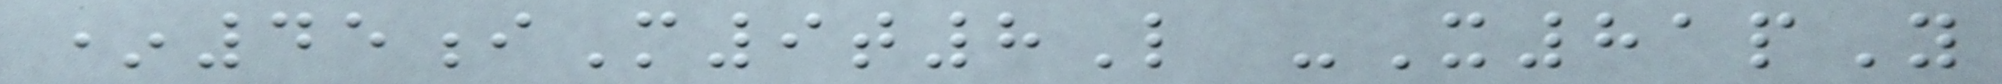*45iM9t8L -X81pY
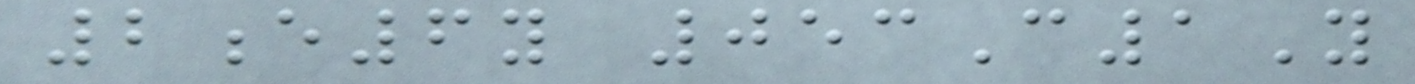2e6y 053C1Y
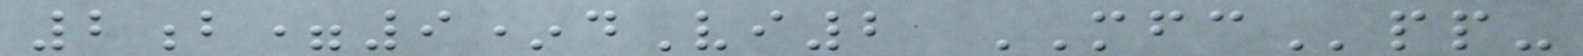2b=9*dVi2 MFCpp-
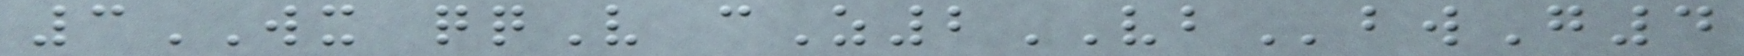3WX qqV cZ2VBbwG4
